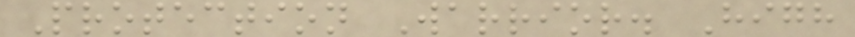Protection Warrior. High
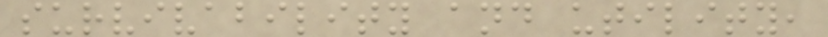survivability and utility,
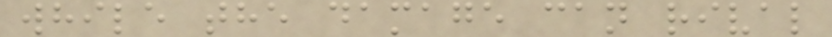while the damage can rival
